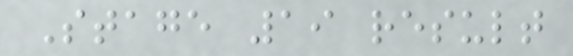Stage 19 result
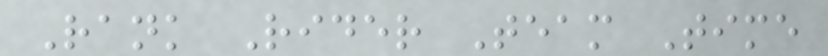Rank Rider Team Time
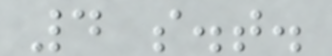4 s.t.
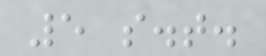5 s.t.
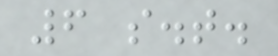6 s.t.
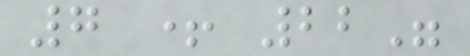7 + 22"
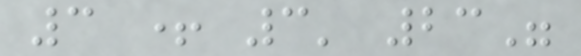3 + 3' 23"
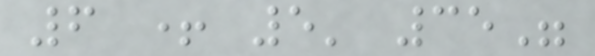6 + 5' 35"
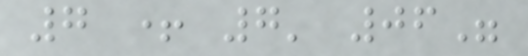7 + 7' 06"
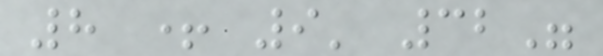8 + 9' 32"
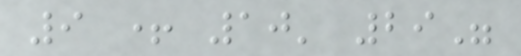9 + 10' 29"
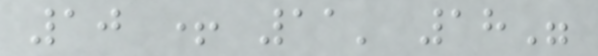10 + 11' 18"
